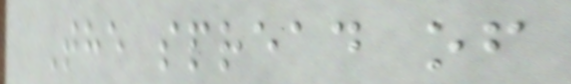The spread of
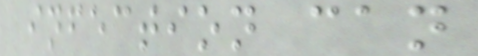infection can
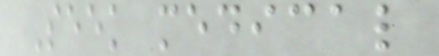Seek medical
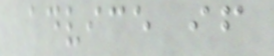advice if
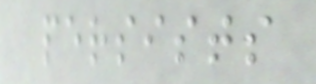persists
